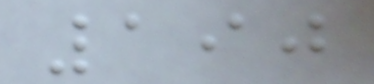190
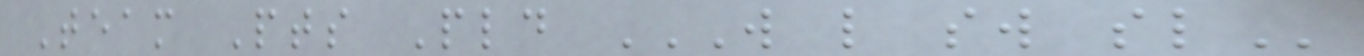Team Pts Pld W L SW SL
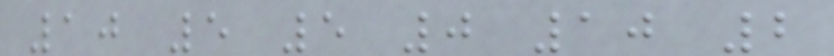10 5 5 0 10 2
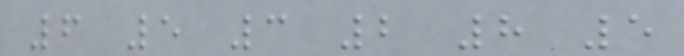6 5 3 2 8 5
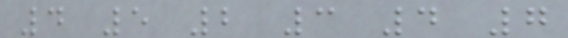4 5 2 3 4 7
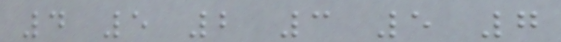4 5 2 3 5 7
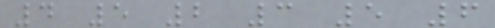4 5 2 3 5 6
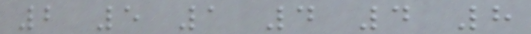2 5 1 4 4 8
